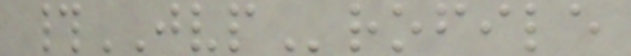#JVProfile
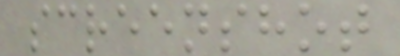screenshot
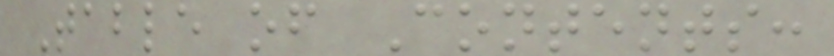Table of Contents:
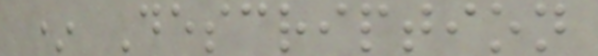* Description
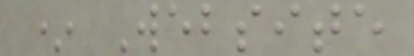* Website
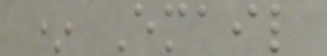* Email
